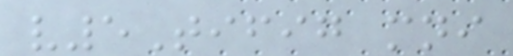v5Tifig mni
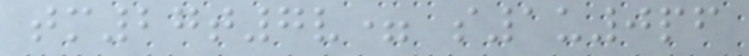tm27t7v= s1u0pf
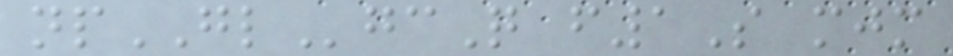npGLgcQ f1S mjm
